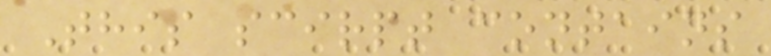This scirpt contains
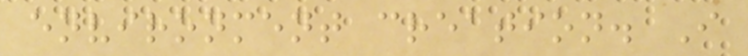environment creation. I
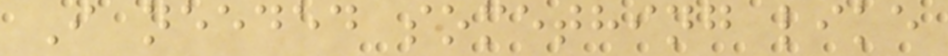I needed something like
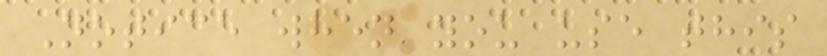Notice when you use this
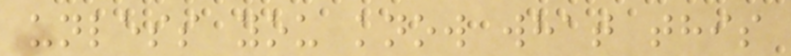unless you know what this
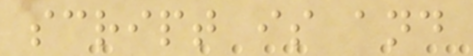script is and
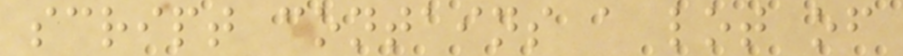script contains a lot of
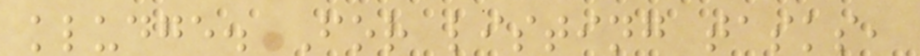kludge. For listing tasks,
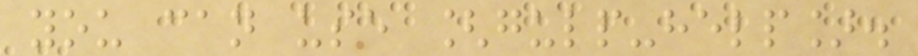you can use [gulp-help].
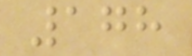178
